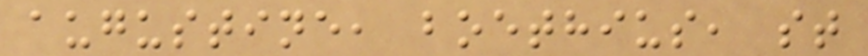augustine, boethius, st
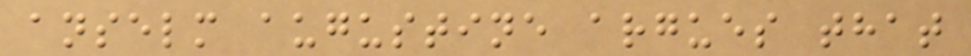anselm augustine argues that
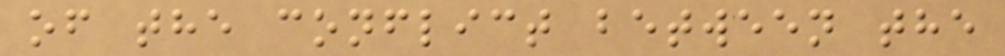of the conflict between the
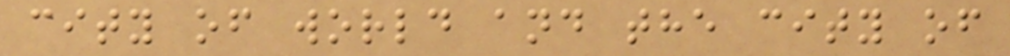city of world and the city of
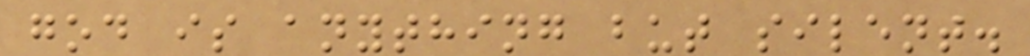god is anything but silent.
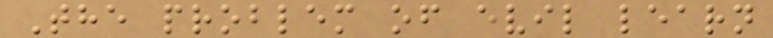The problem of evil learn
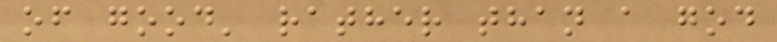of good' rather than a god
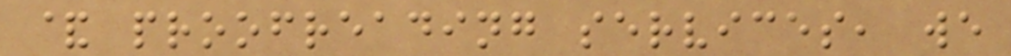& proofreading services, we
